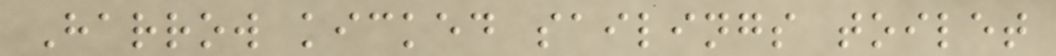Harrow kicked sailings toilet
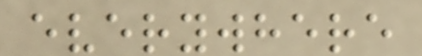everywhere
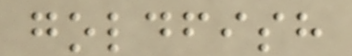goldfish
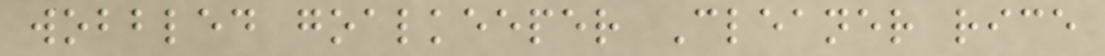wobbled goalkeeper Cleaner rice
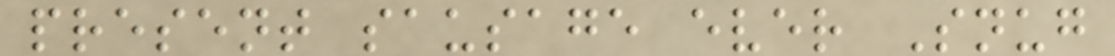present sausage ever Snug
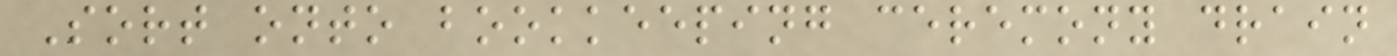Sort onto bookkeeping ceremony drain
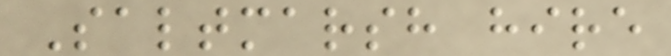Saltmarsh hire
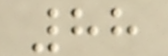88
